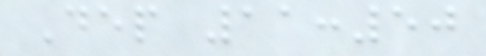Dep 11:50
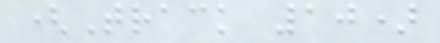(Track 10)
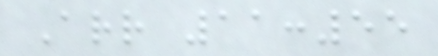Arr 11:55
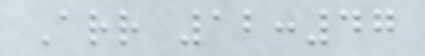Arr 12:47
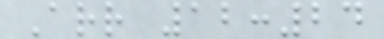Arr 12:24
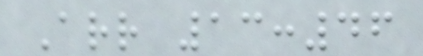Arr 13:46
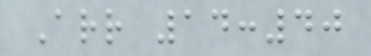Arr 14:40
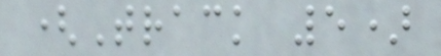(Track 5)
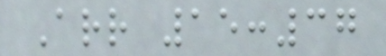Arr 15:37
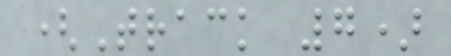(Track 7)
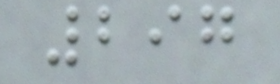297
